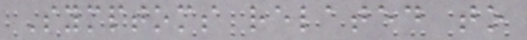Symptoms related to
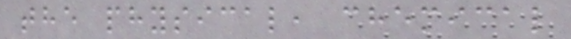the physical, chemical
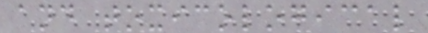and toxicological
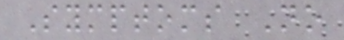Symptoms No
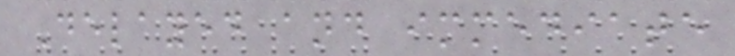Delayed and immediate
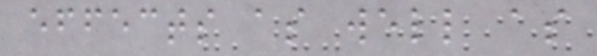effects as well as
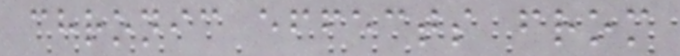chronic effects from
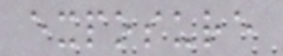exposure
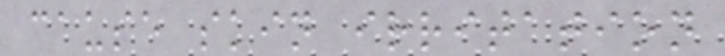cause skin irritation
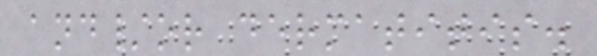and/or dermatitis.
